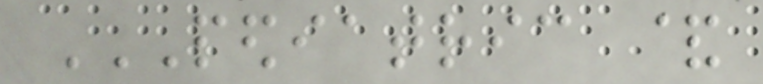PEDIATRIC &
